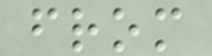from
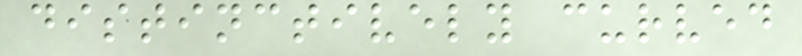distinctively curved
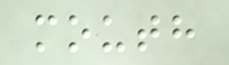mouth
